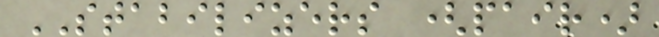STABILIZERS (pair)
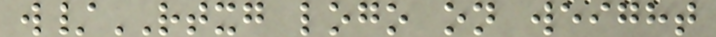w/RTXG logo on weight
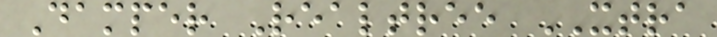Damper Realtree XTRA
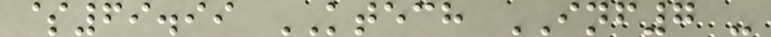$69.99 KTECH INF7 -
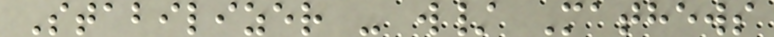Stabilizer - w/ Mathews
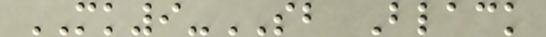MK9-SB Black
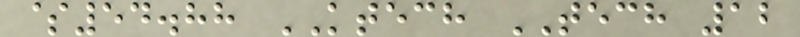$54.88 KTECH TECH 12
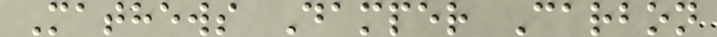Mathews Damper Carbon
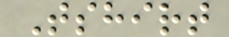Tshirt
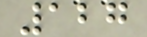127
